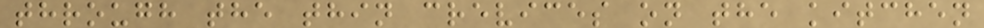through the thin crevices on the kitchen
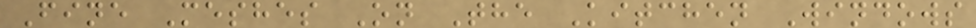Fine Meshes On The Kitchen Windows
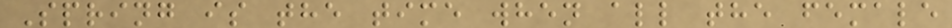Spring is the time when all the female
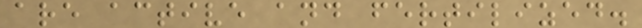are active and fertilized.
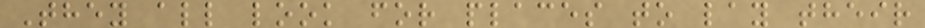They all look for places to lay their
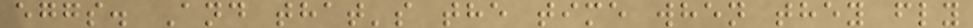eggs. And that's the time when they fly
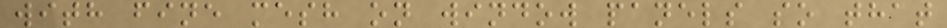with fine mesh on window panels so that
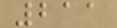211
